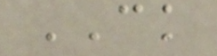CK
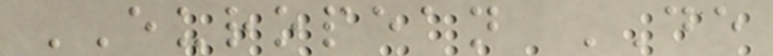EUROPEAN DE
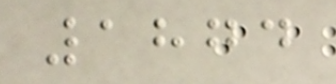1874
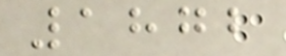1872
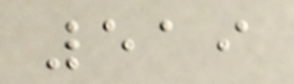519
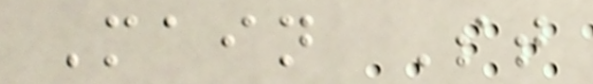Main St
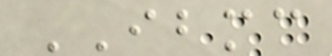IBMC
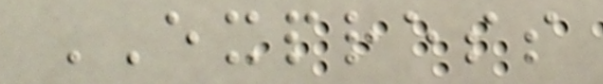EXPRESS
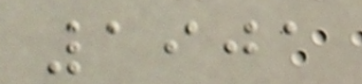1901
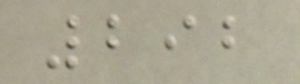292
